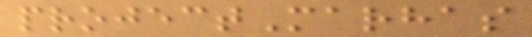projectMarhas
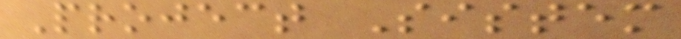Project Sistem
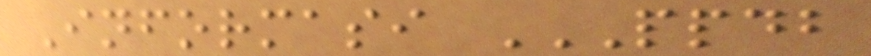Informasi PPDB
